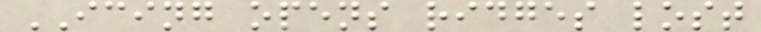ICING opens ridges lost
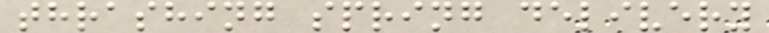thrashing spring delivery
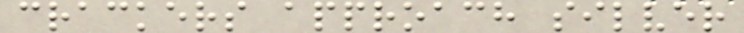crackers approach silver
